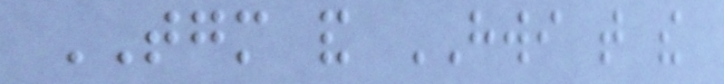TGM and HWI that the
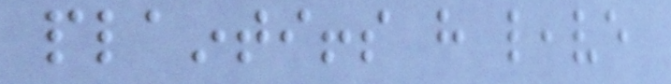plaintiffs have leave
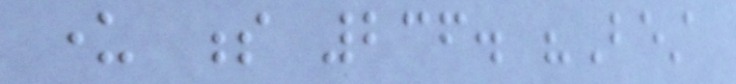under s 236. "Best
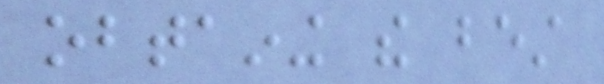obtaining the best
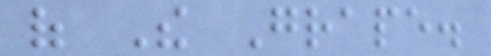of The Grape.
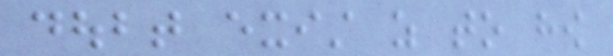doubt exist as to how
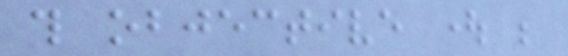this objective ought be
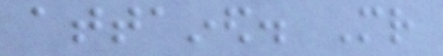attained. Mr
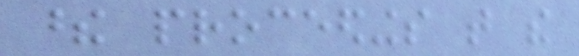these proceedings that the
